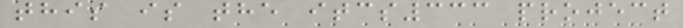this is the itcs333 project
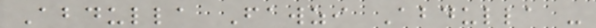Abdulla Fawzi Abdulla -
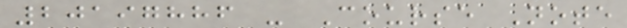20197886 - Course Note
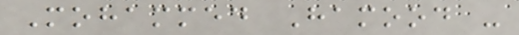Mohammed Hamood -
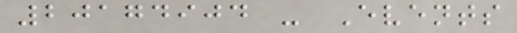20174904 - Events
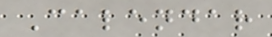Calendar
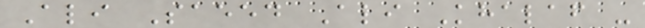Ali Saeed Ali Khalaf -
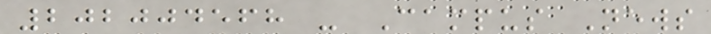202004568 - Campus News
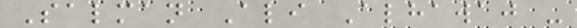Salman Ali Alhawaj -
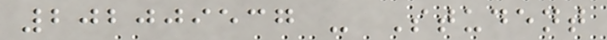202009537 - Student
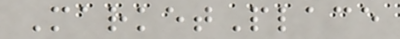MarketPlace
